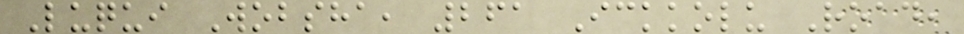Luqui Wobsha, 261 Ickkolu Road,
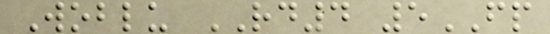Woblu RD4 5FP
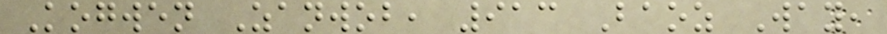Kogwen Zanwob, 913 Baoz Way,
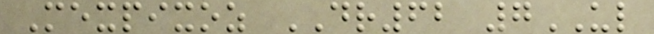Mexpixoz DR62 7UL
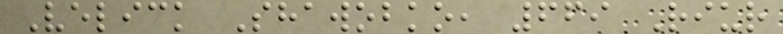Velick Shawobko, 669 Riur
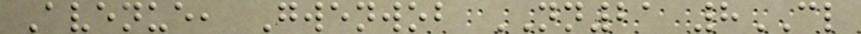Avenue, Gwenwob NN21 8CL
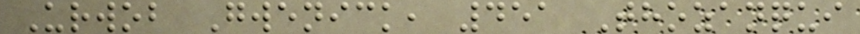Urwob Gwenick, 451 Thozanqui
